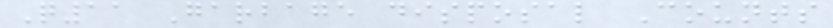Q11 Garbage disposal Counts
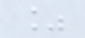%
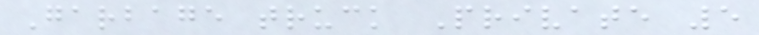Garbage truck Private 5
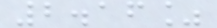2.16%
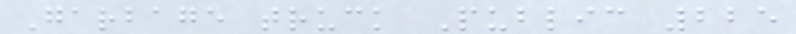Garbage truck Public 225
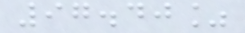97.40%
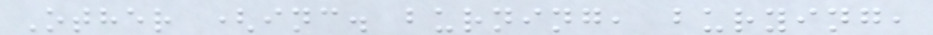Other (inc. burning, burying,
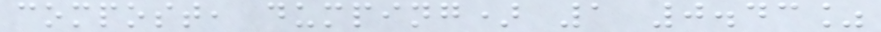compost, dumping) 1 0.43%
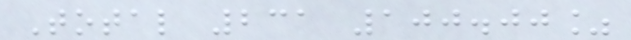Total 231 100.00%
